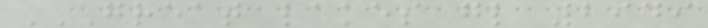GREAT LAKES GL 2949
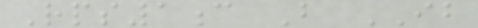Rps1c B IB
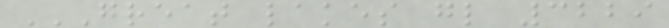GREAT LAKES GL 3229
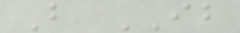B IB
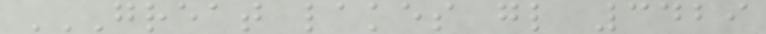GREAT LAKES GL 3429
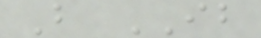B IB
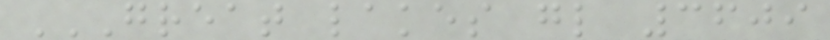GREAT LAKES GL 3609
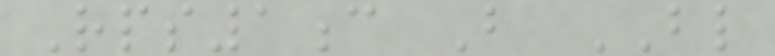Rps1c B BL
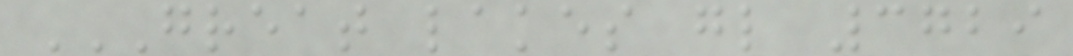GREAT LAKES GL 3729
